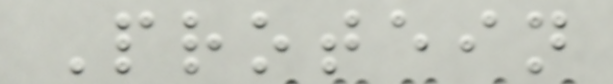Protein
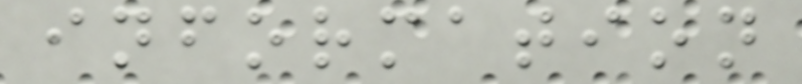information
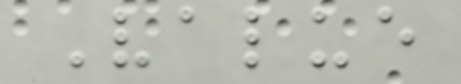Value
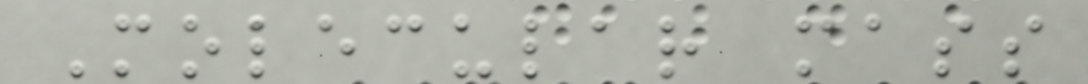Molecular mass
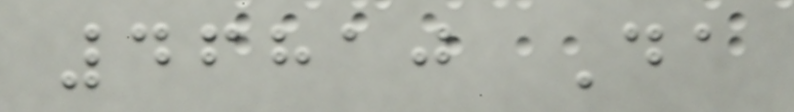46810 Da
